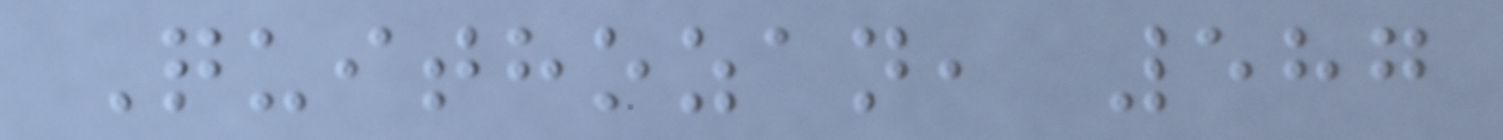Quithozan, 587
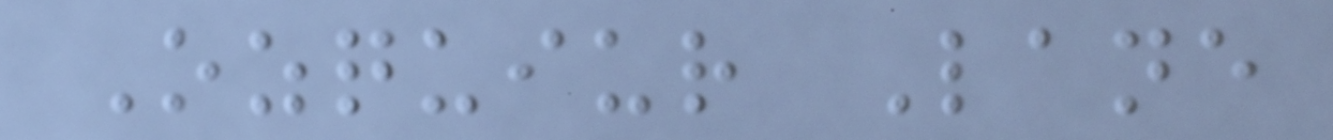Ozquiur Lane
